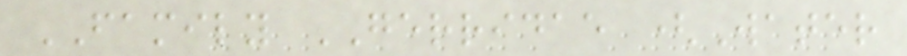FAMILY GERRIDAE (Water
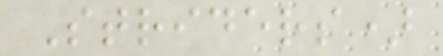Striders)
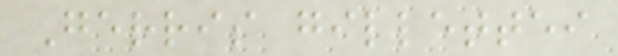Gerris gillettei
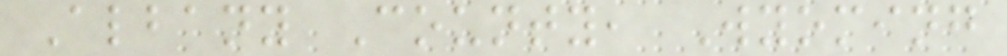Albany County, Wyoming
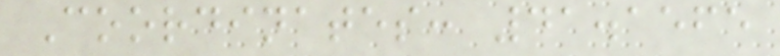Coordinates: 41.1565
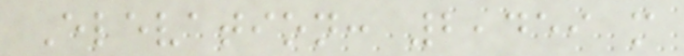Elevation: 2,459 m
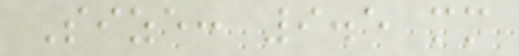Size: 9.5 mm
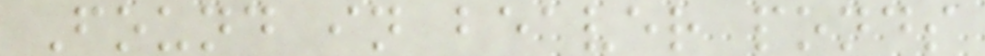Found in beaver ponds
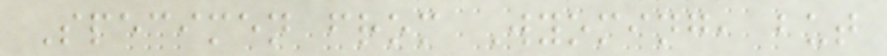Specimen from Wyoming, but
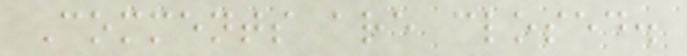Comments are closed.
